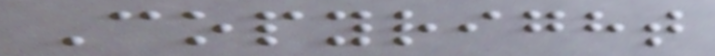Copyright
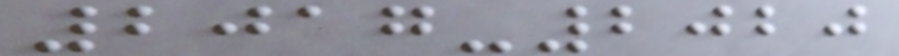2017-2020
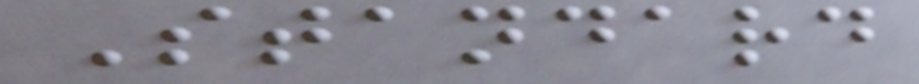Standard
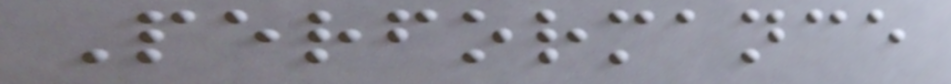Performance
